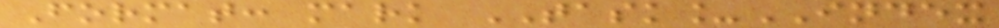Format: mark TASK_INDEX
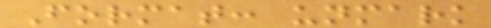Format: unmark
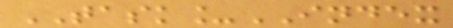TASK_INDEX
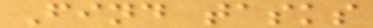Find tasks
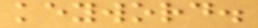keyword.
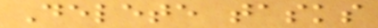Delete tasks
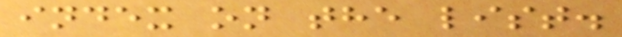index on the list.
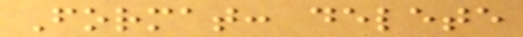Format: delete
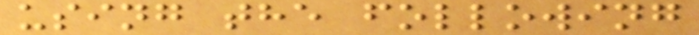using the following
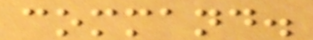command.
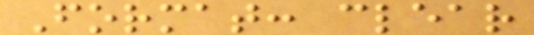Format: clear
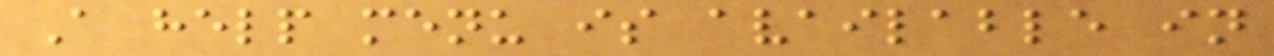A help menu is available in
